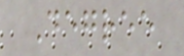Degree
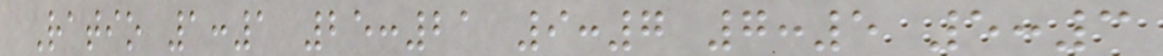Ratio 1:1 25:21 9:7 7:5 5:3
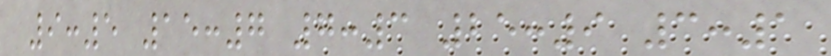9:5 15:7 7:3 25:9 3:1
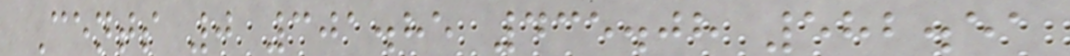Cents 0 301.85 435.08 582.51
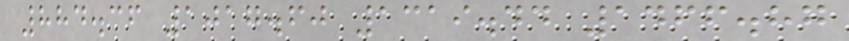884.36 1017.60 1319.44 1466.87
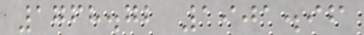1768.72 1901.96
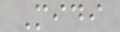Midi
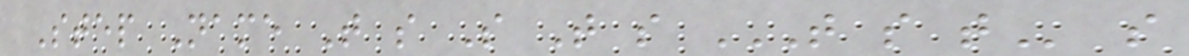Step Name T s S T s T S T s
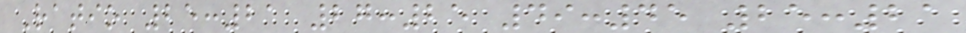Ratio 25:21 27:25 49:45 25:21
